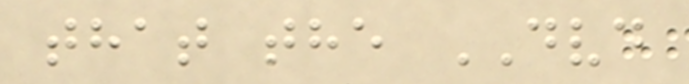that the DVD
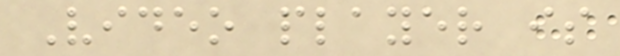Video player is
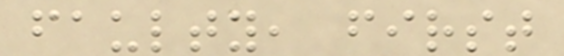faulty, first
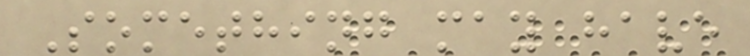Something may have
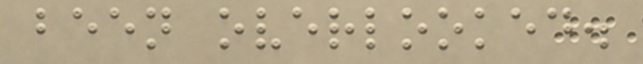been overlooked.
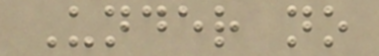Under no
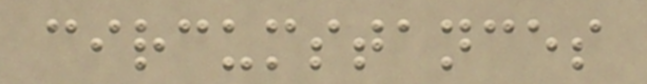circumstances
